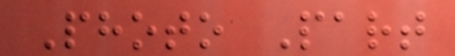Photo Part
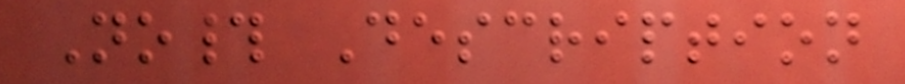No# Description
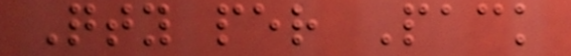Qty per Pack
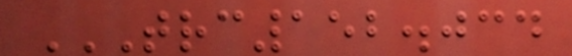TRC152.034
